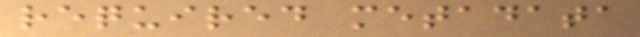required metadata
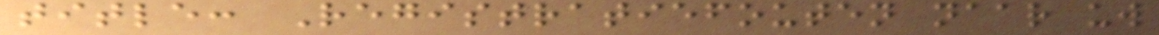title: Registratiefouten naar uw
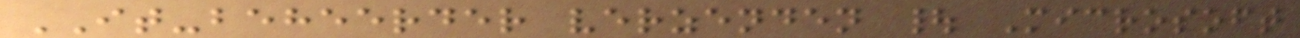IT-beheerder verzenden | Microsoft
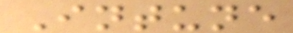Intune
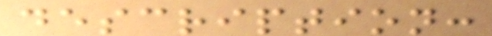description:
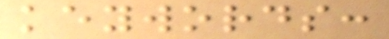keywords:
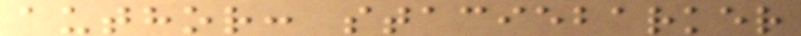author: staciebarker
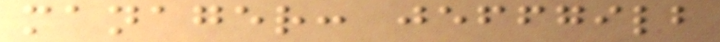manager: jeffgilb
